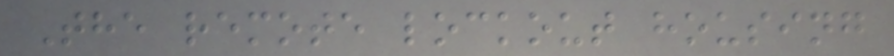The remote lockout housing
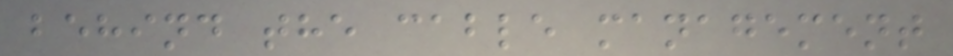behind the cable management
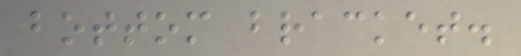bottom bracket.
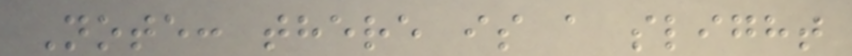Note: there is a slight
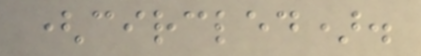(circled).
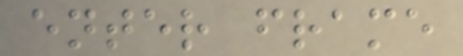enter frame
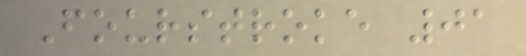Fourstroke 01
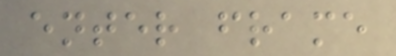enter frame
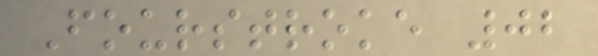Fourstroke 02
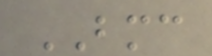BMC
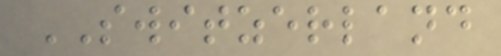SWITZERLAND
